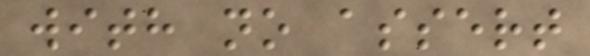with no assert
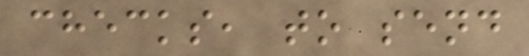checks, to send
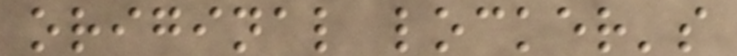original locker's
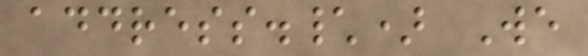address.\) We
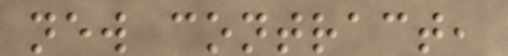new contract,
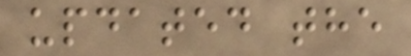updated the
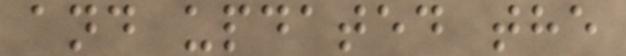and updated the
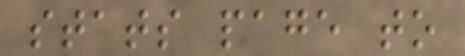stats page to
